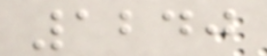1240
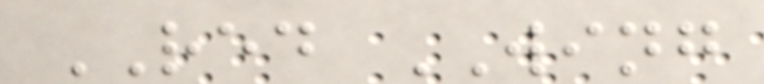RED WING
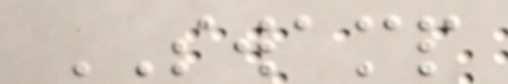SWAMP
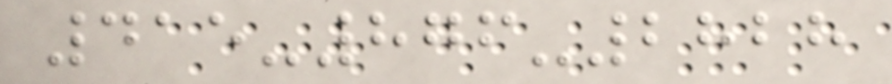415-876-2828
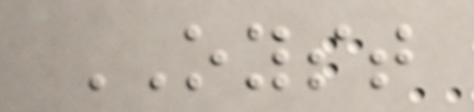OYST
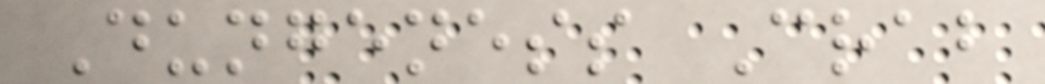Dungeness Crab
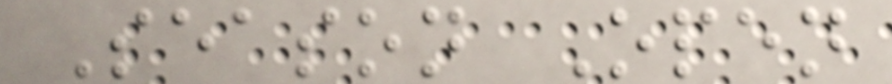Season Open
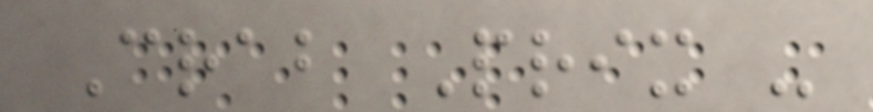Crab Prix -
